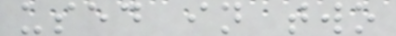used in two
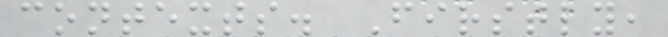contexts. Firstly,
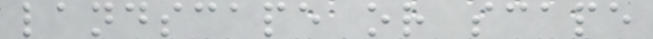landscape or scape
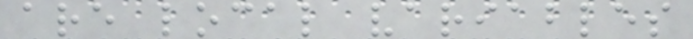are local variables
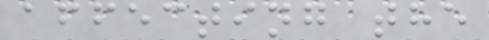affecting the
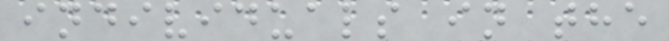individuals in the
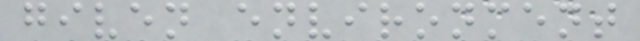given environment
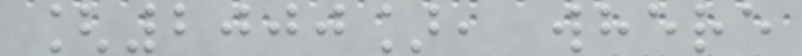[2000], where
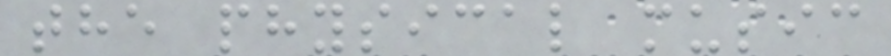the physical music
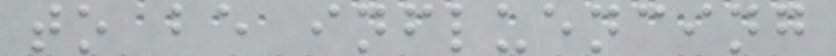to be influencing
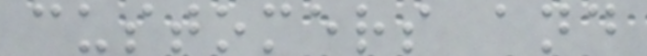customers and
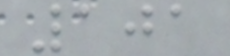101
